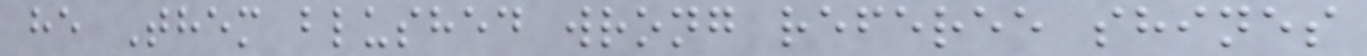he Them blushed wrong referee shines
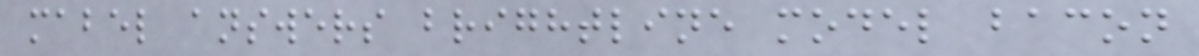mabel answers brightline model bacon
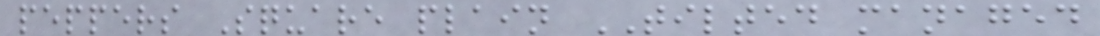peppers Square plain TILTED managed
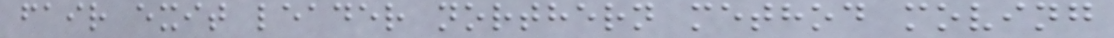fair exit leader northern method moving
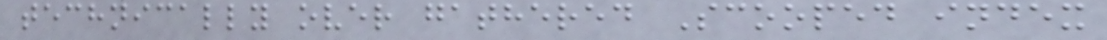technically over gathered Scooped index
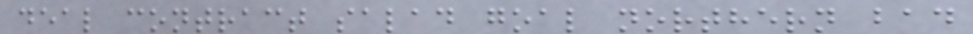deal contract salad goal northern bad
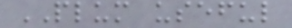PLUM useful
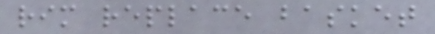rim replace basket
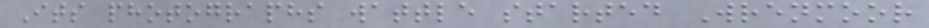Its photographs wattle started Wrenmoor
